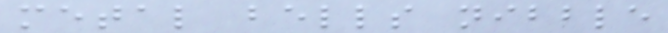metal bells nibble
